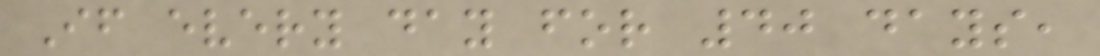If every day for 40 days,
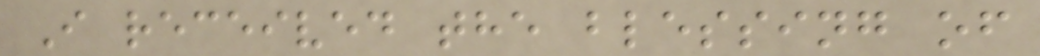I received the blessing of
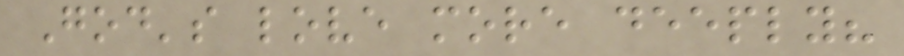God's love more deeply?
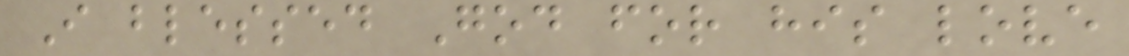I blessed God for his love
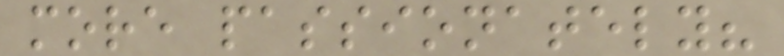more passionately?
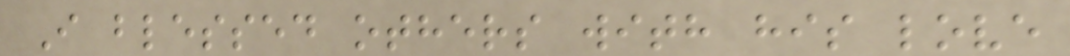I blessed others with his love
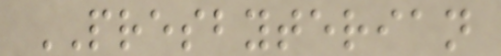PRESBYTERIAN
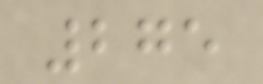275
